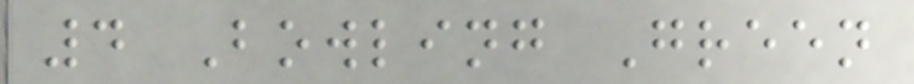4 Bowling Green
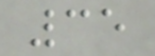35
